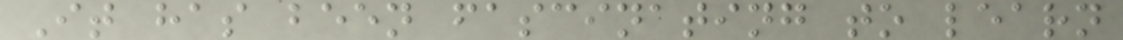It has been fascinating to learn
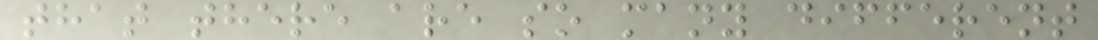that there are so many different
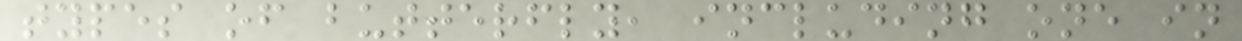types of butterfly, including one in
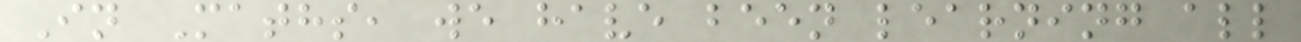In Maths, we have been learning all
